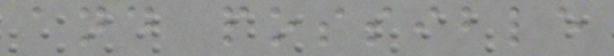and possible
